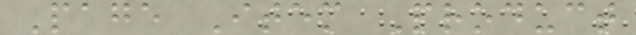Page Item Product
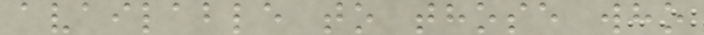available to those who
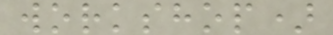workshop)
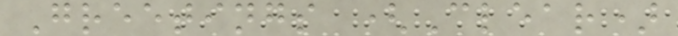Greetings (Clear)
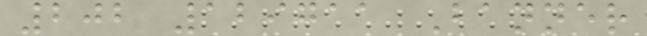202 129711 Banner
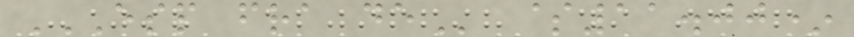ESP FRA DE $11.00*
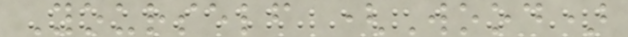Yourself (Wood)
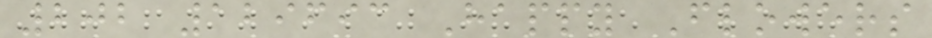202 129693 Happy Flowers
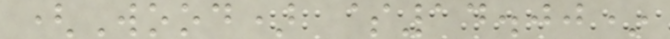(Wood) $14.00*
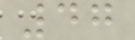47
